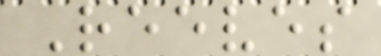Reeves
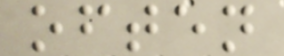often
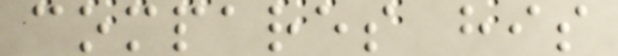compares his
